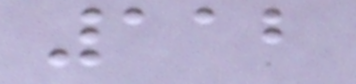112
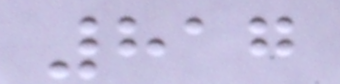817
